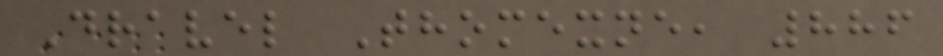Dravel Thomexne, 886
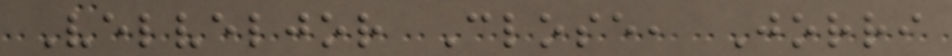Velveljor Close, Jorri
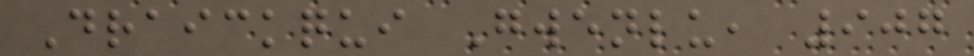Draickqui Gwenlu, 907
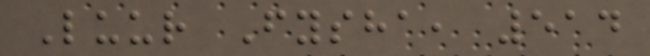Luur Fysha, 514
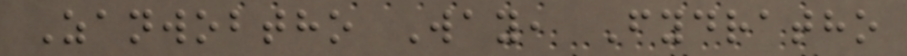Zanwobtho Way, Fydratho
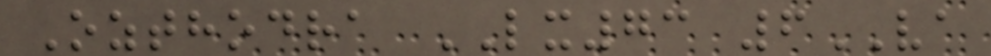Ozthodra LX73 6VA
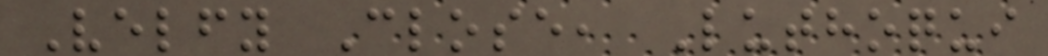Velfy Close, Luthoqui
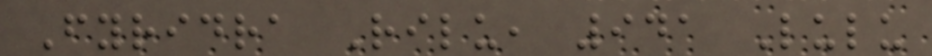Fyridra Rilu, 941 Lulu
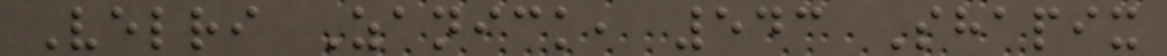Velri Zanick, 543 Shapix
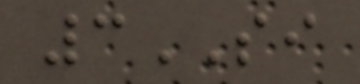3SI
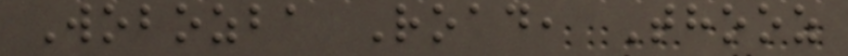Wobozba Road, Thooz
